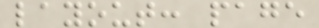layout: page
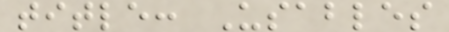title: Usables
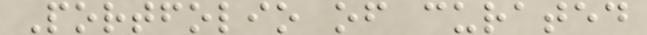Portfolio of curated
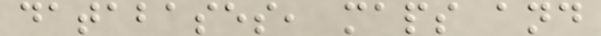databases, maps and
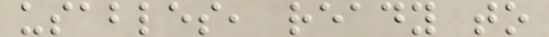usables, ready to
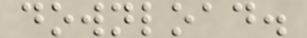download.
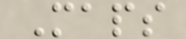Maps
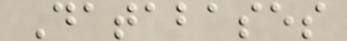Databases
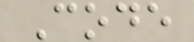Code
